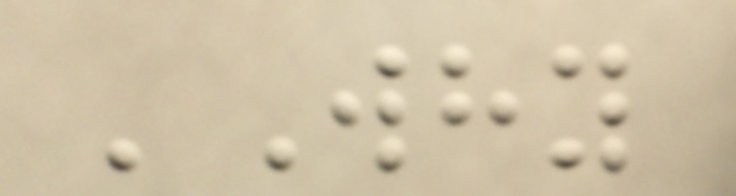'Why
